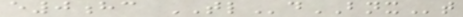e0hc TLdBNXt
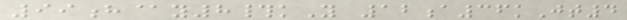99h@y8#kY 12a36kJt4
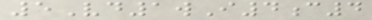5Vd1wI4c4
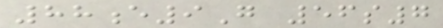88e9G 56s7
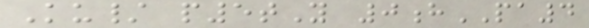Ku/ p5tY 0hPA4
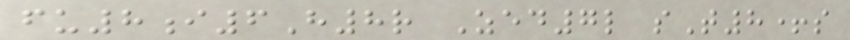fu8i6H8r Zed7l sT8+s
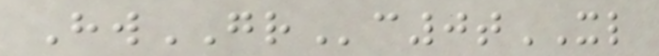HwGRc0tXL
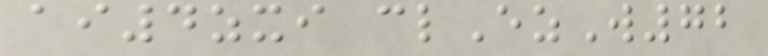ai4zxi clEzW72
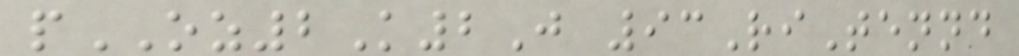pOZ2K2J 93RiTennd
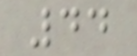44
